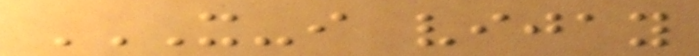X-I VIJAY
